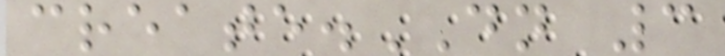create.DN 3
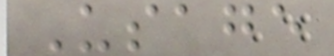Usage
